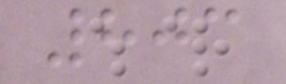803
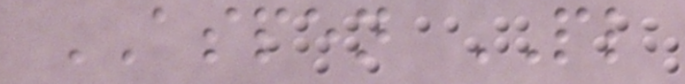ASPEN PL
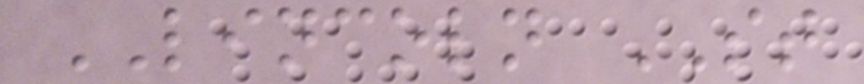LINCOLN ST
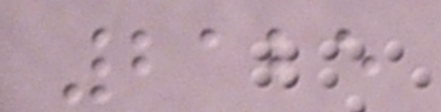2125
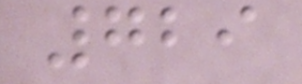729
